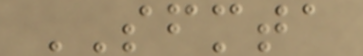SFMTA
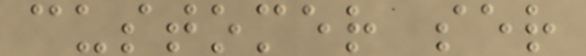customer ser
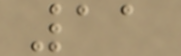11
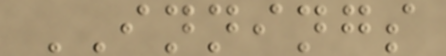INNINGS
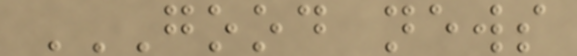GOOD NEWS
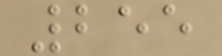255
